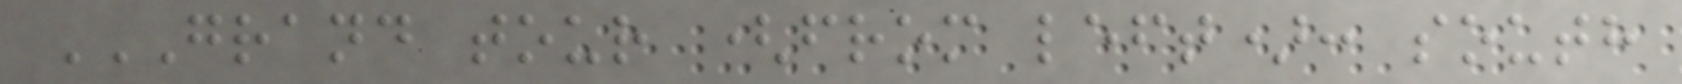GRAND TOUR (FROM LEFT): SOUTH
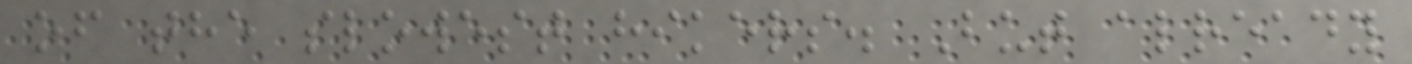of the slowest hikers. But already
